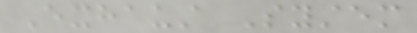Exhaust System
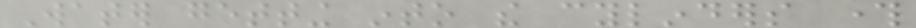Water getting into the cylinders through
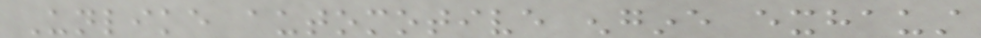Unlike automotive engine exhaust
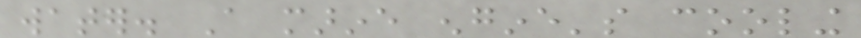water. A marine engine's cooling
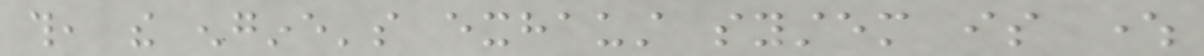this, the engine's exhaust system is where
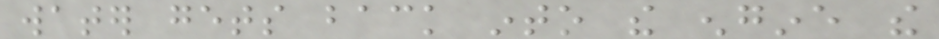water gets back into the engine the
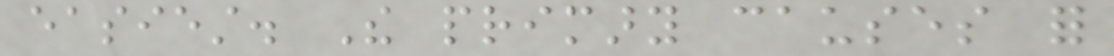easiest. The primary causes for
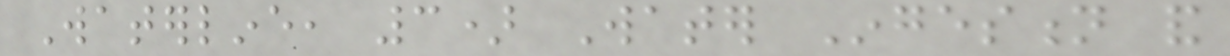Waterline, 3) Water Ingestion and
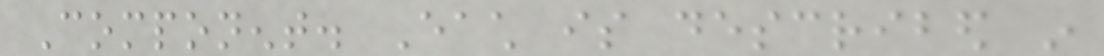Component. Each is described in
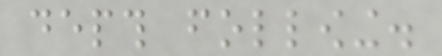depth following.
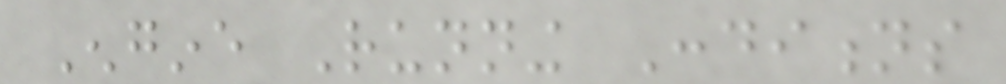Engine Running Conditions
